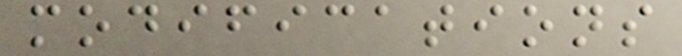modifications
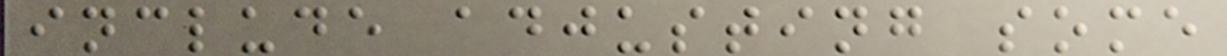include adjusting some
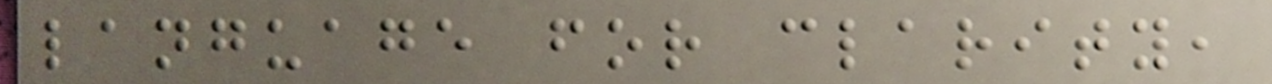language for clarity,
